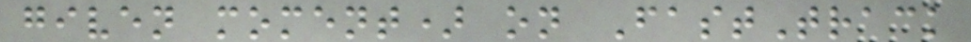given moment) on FastTrack
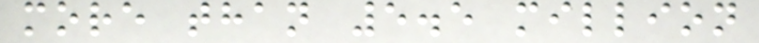more than 5.5 million
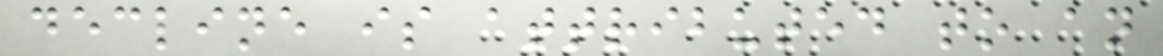decline is attributed to an
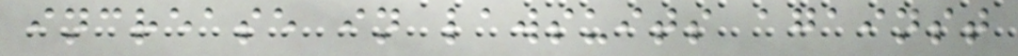increase in lawsuits against
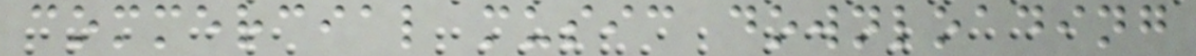commercial music downloading
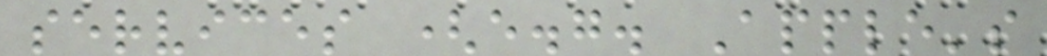services (e.g. Apple's
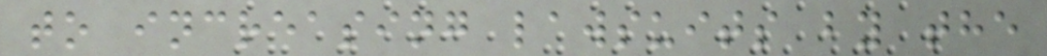to increasing lawsuits by the
